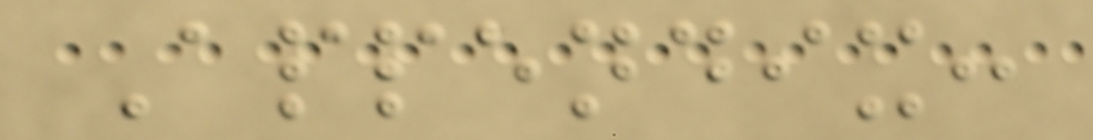Appendix:
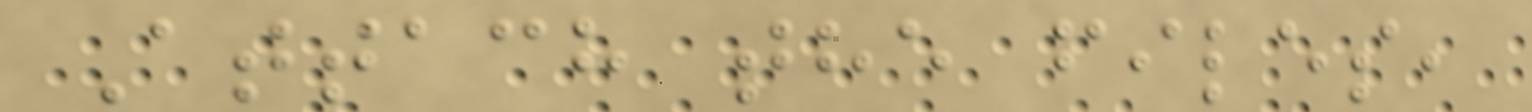Attach the files,
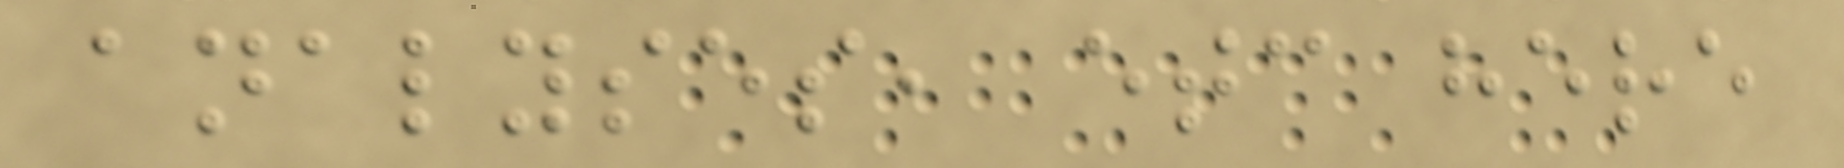analyses, etc here
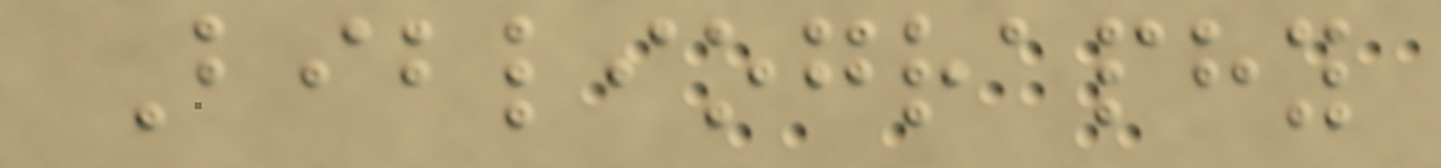Bibliography
